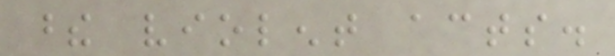these violent acts.
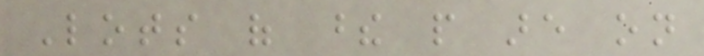Lots of these people are on
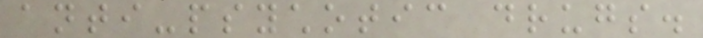anti-psychotic drugs.
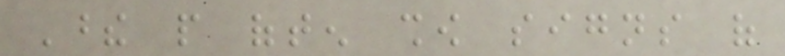These people often show signs of
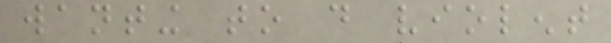wanting to do violent
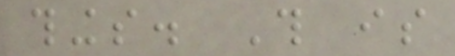things. This is
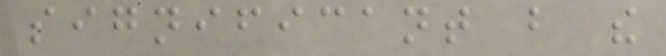significant but the
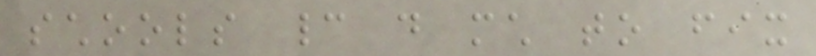schools cannot do much to fix
